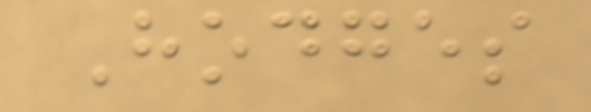Hodges
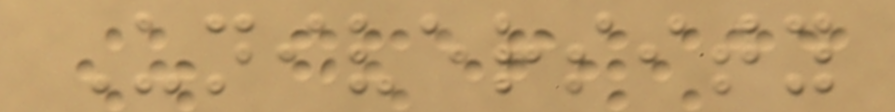University
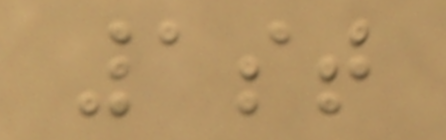1st
